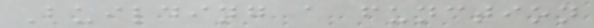Building a function
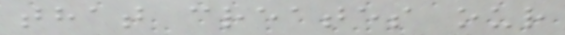that creates our
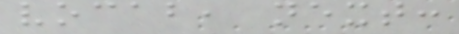vocab, next:
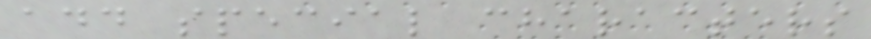add special characters
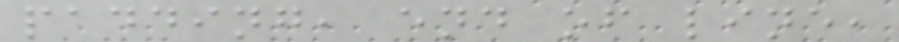padding, end of line,
